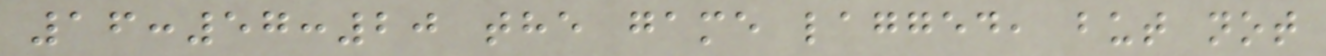16:57:20 the game lagged, but not
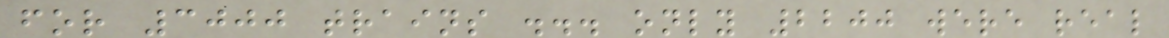for 3000 trains ... only 2200 were real
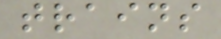trains
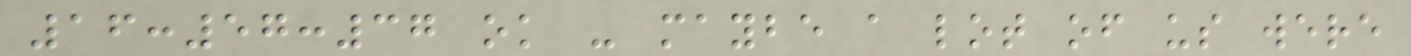16:57:37 ok - maybe a lot of us were
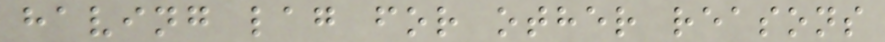having lag for other reasons
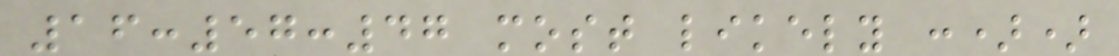16:57:47 most likely :))
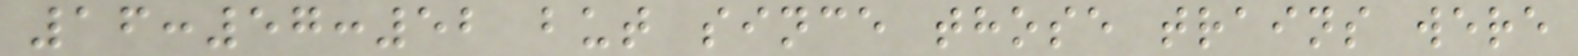16:57:52 but since those trains were
